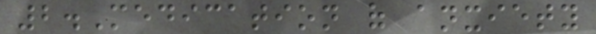2.Medication of anxiety
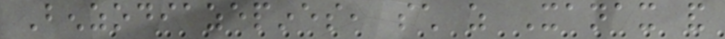Benzodiazepines, such as Xanax and
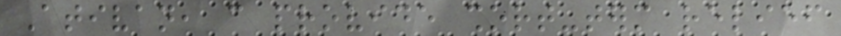Ativan, can provide short-term relief
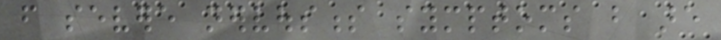from severe nervousness symptoms but are
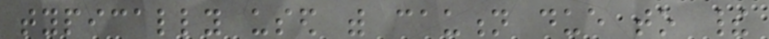typically used with caution due to their
